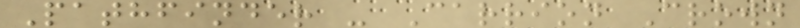Pathfinder - Carrion Crown
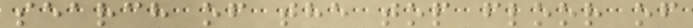search of the top floor of
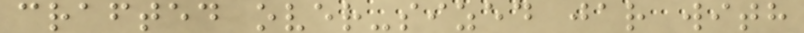crafted over-sized jar with
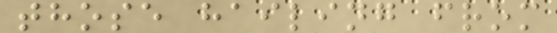those hailing from
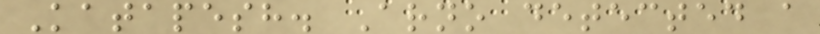Katapesh. Arno detected a
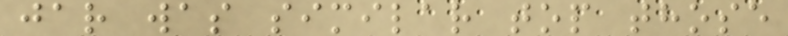jar was similar top those
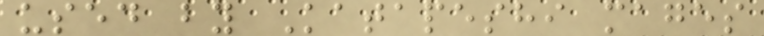used by Katapeshi mages
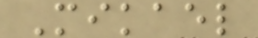Mikael
